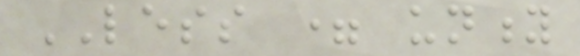LESS = unity
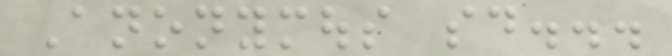Anonymous said...
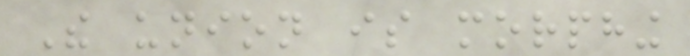The union is morphing
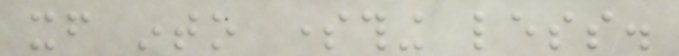itself into something less.
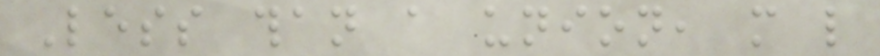Less than a union, more like
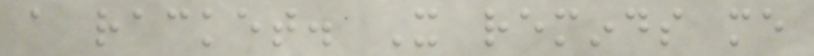a racket. It reminds me
